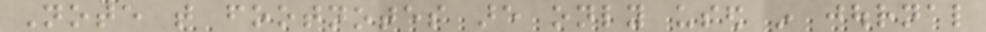Note that footnotes are only used in journal
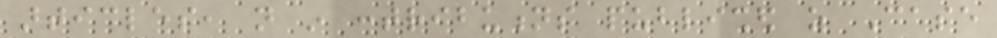articles, not in contributions published as Case
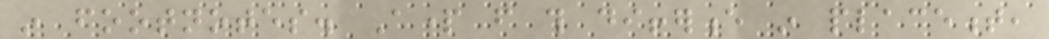in footnotes. Apart from this difference in placement,
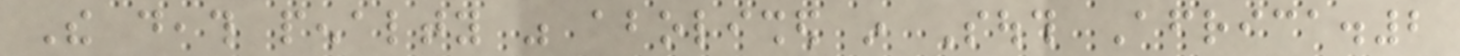The death penalty was abolished in South Africa.2
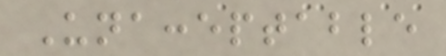Unacceptable
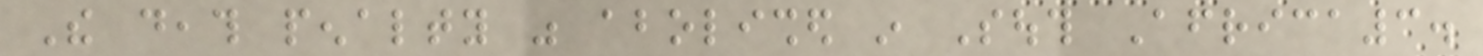The death penalty was abolished in South Africa3.
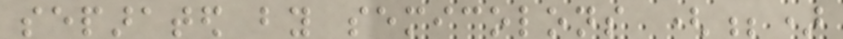separated by semicolons (;)
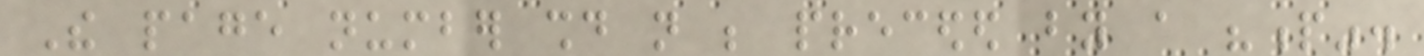The page number should not be preceded by a "p".
